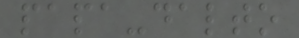papa-dalto
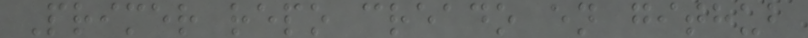Primer repo creado en github
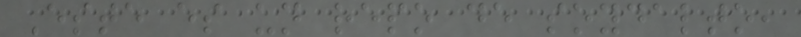Este es un repo de soydalto,
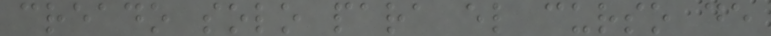creado solo para el curso de
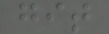git
